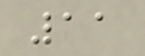11
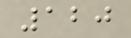120
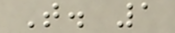T. 1
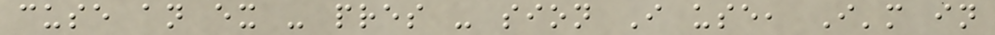cuse an ex - pres - sion I use, I'm in
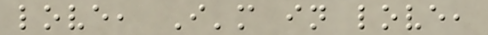love, I'm in love,
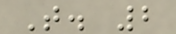T. 2
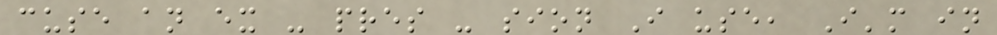cuse an ex - pres - sion I use, I'm in
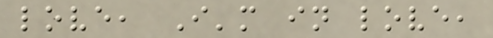love, I'm in love,
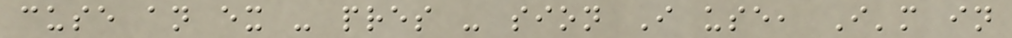cuse an ex - pres - sion I use, I'm in
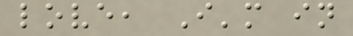love, I'm in
